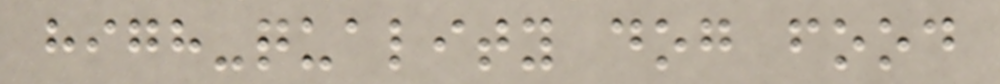high-quality dog food
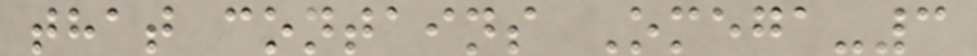that contains Omega-3
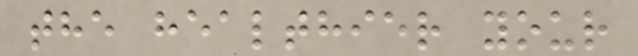the healthier your
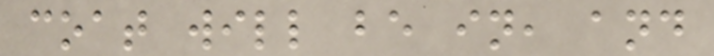coat will be in, and
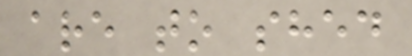are to shed
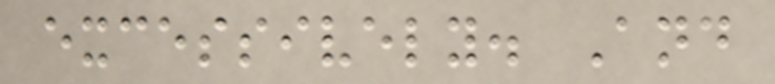excessively. And
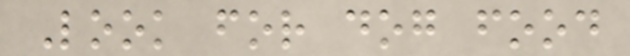Look for dog food
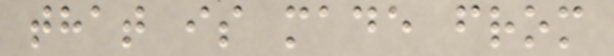that is made from
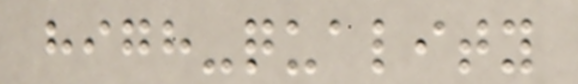high-quality
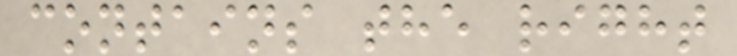contains the right
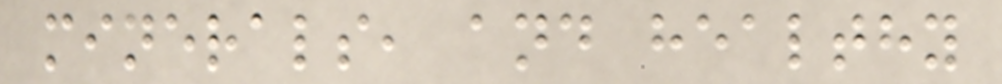minerals, and healthy
